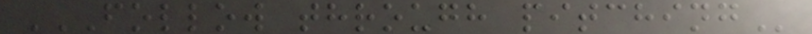FOLLOW THROUGH PITCHING
